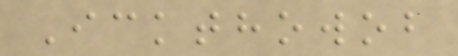Ickthowob
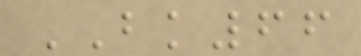BK66
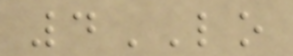4LO
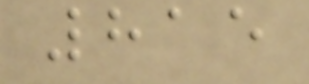815
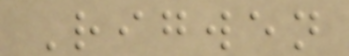Rigwen
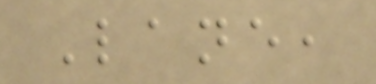Lane,
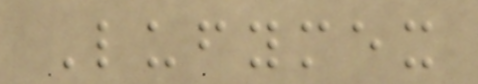Lufymex
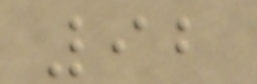92
